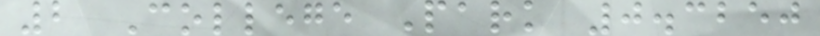2 College Park 0.3250
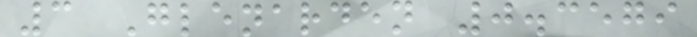3 Glenarden 0.3579
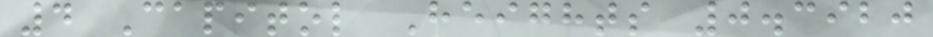4 Capitol Heights 0.3920
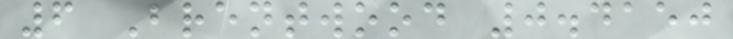6 Brentwood 0.4150
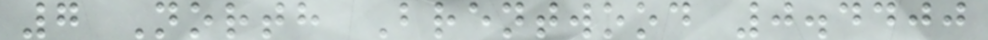7 North Brentwood 0.4400
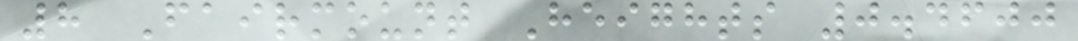8 Fairmount Heights 0.4600
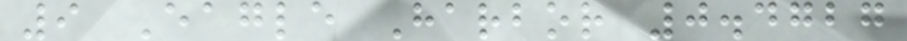9 Eagle Harbor 0.4727
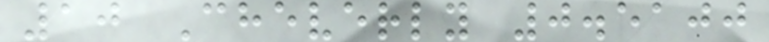10 Cheverly 0.5100
